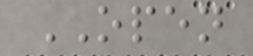OPEN
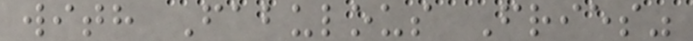with Fabulous Fries"
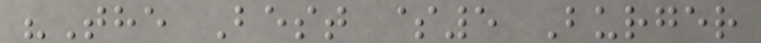"The Best $5 Burger
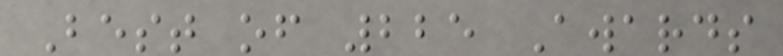Best of 225 Awards
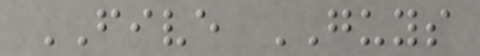FIVE GUYS
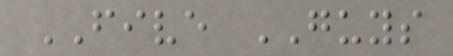FIVE GUYS
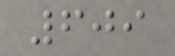609
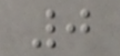0
